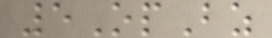5OpBz
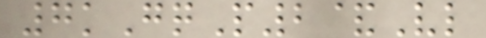7kGqP2&Vl
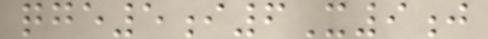qge5i6X9j
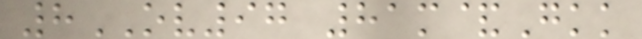8OV97 81m&Gkk
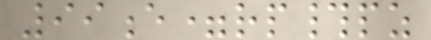99e=rp#pz
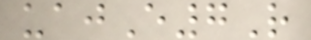uajE7R
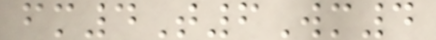fm4T6Wm4
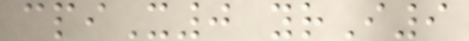cpiX0 yrI9
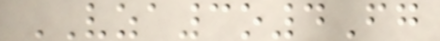VZA3o4Fg
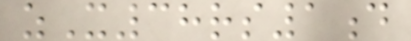zX38rs1d
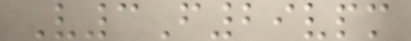V3F29vpm
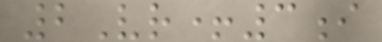2Vr+3i
